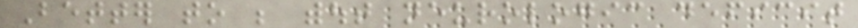Better to be without neurologic deficit
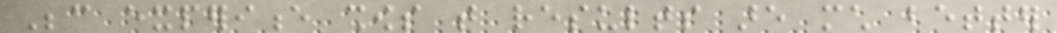Because experience shows that results are much better
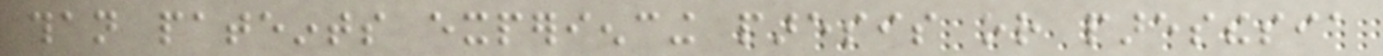than pateints experiencing paresis or paresthesia
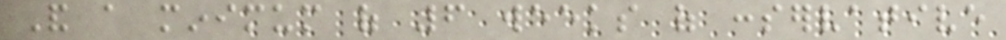And a minimum of 6 weeks of conservative
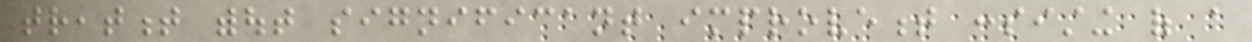treatment without significant improvement consisting of a
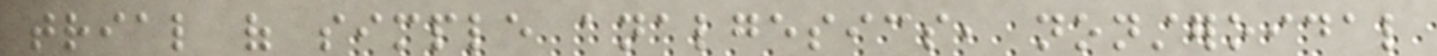trial of simple analgesics, nonsteroidal
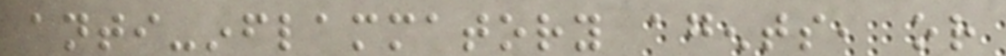anti-inflammatory agents, or
